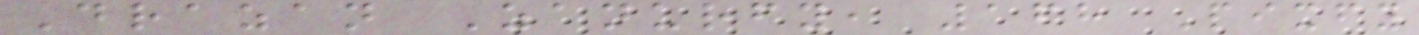Drazan Zanurfy, 168 Pixfy
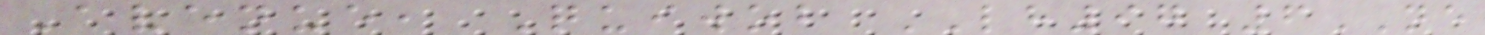Avenue, Quiwob LH97 6NE
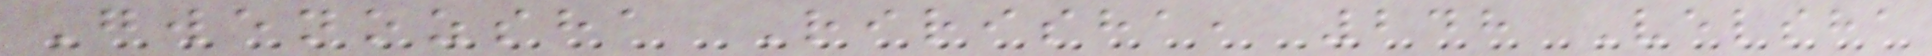Gwenozsha Ririsha, 248 Velsha
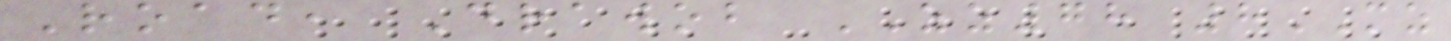Road, Drawob ZZ78 8MZ
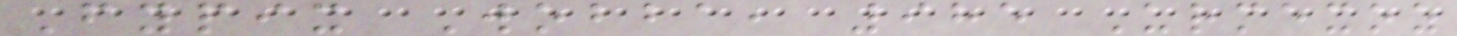Fypix Wobba, 985 Urmexoz
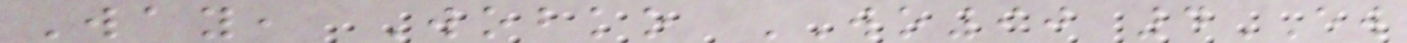Way, Wobko WO90 4EW
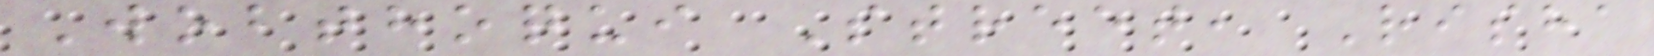Wobthoqui Street, Risha
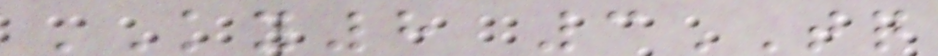KY8 3TQ
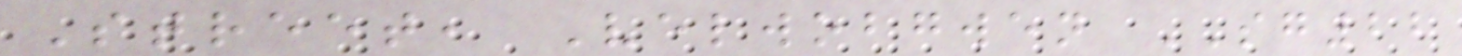Street, Velwobgwen SG22
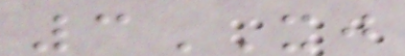3XJ
